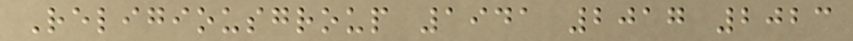Religiousgroup 1941 2017 2023
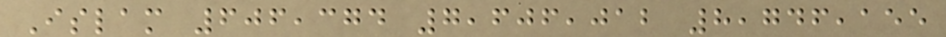Islam 606,374 7,606,012 8,746,155
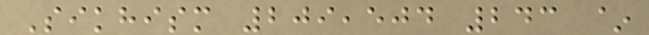Sikhism 209,504 243 ~
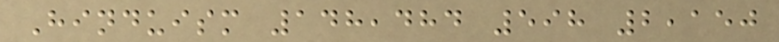Hinduism 148,484 598 2,150
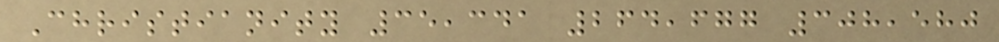Christianity 35,341 264,677 308,580
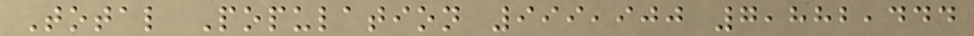Total Population 999,900 7,882,444
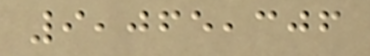9,065,306
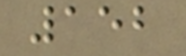152
